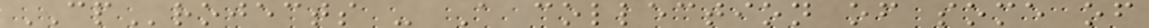CProjects - A collection of some of
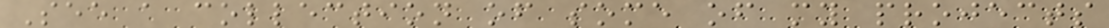See a collection of some of my projects
